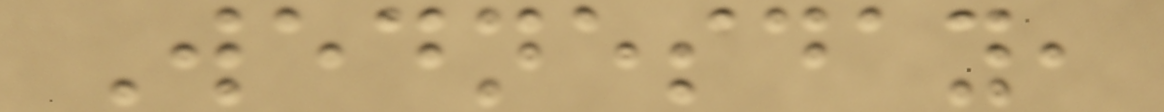Wednesday,
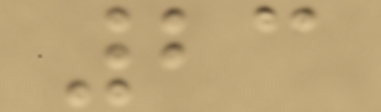23
